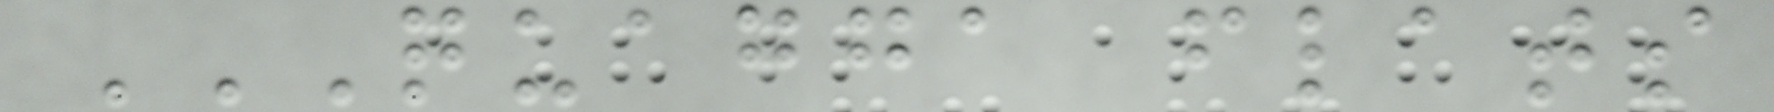QUAGGA FLATS
